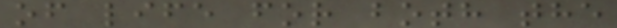of life for both the
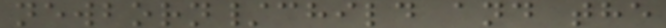newborn/child and the
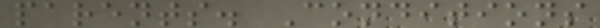parents. Conditions
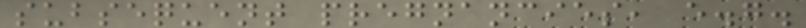subsequent pregnancies, e.g.
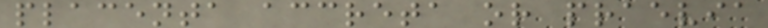placenta accreta or praevia
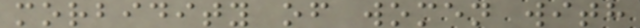morbidity of women with
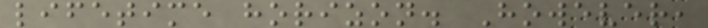lifetime horizon. However,
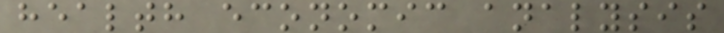health economic analysis
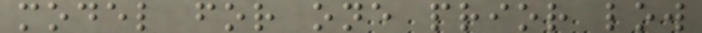model for one prior low
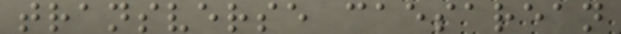transverse caesarean
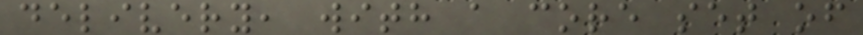delivery, with a core set of
